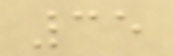35
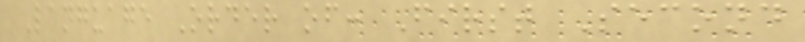Language Order of: First Second
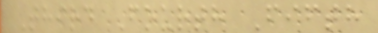Third Fourth Fifth
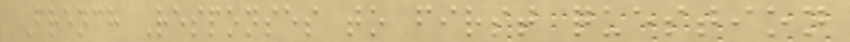French Responses to first question
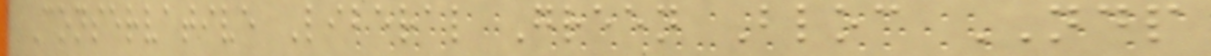Conservative Liberal Green Bloc NDP
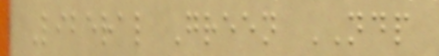Liberal Green NDP
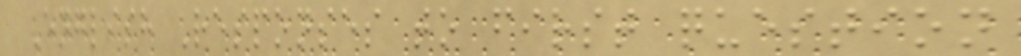English Responses to first question
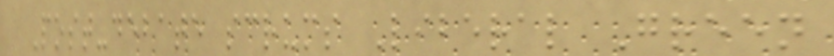Post-debate scrums Liberal Green
